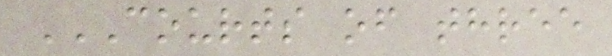COURTS OF THREE
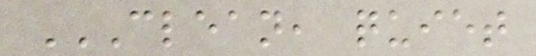CLEAN, QUIET
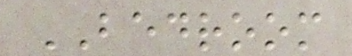BEDROOM
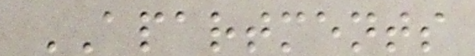APARTMENTS
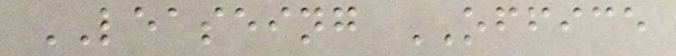LEASEING OFFICE
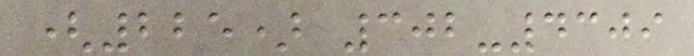(225) 302-4309
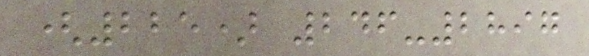(225) 246-2897
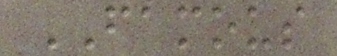FAMOUS
